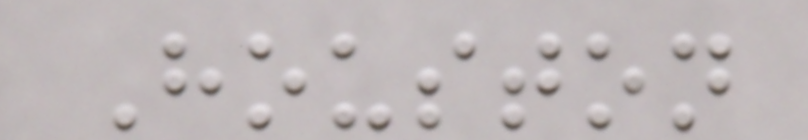Houston
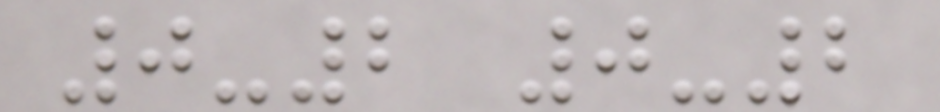0-2 0-2
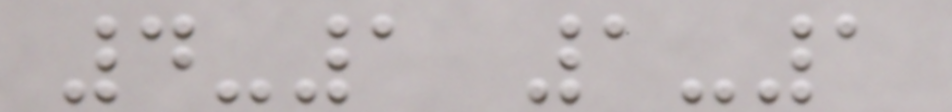4-1 1-1
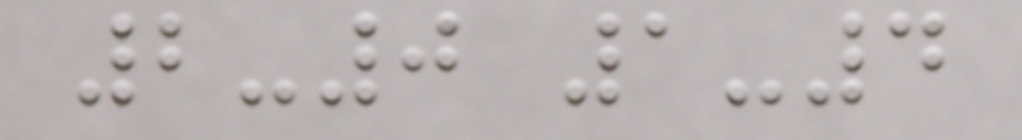2-0 1-4
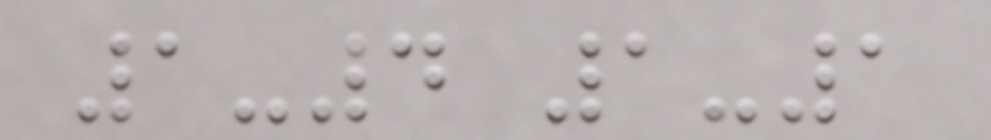1-4 1-1
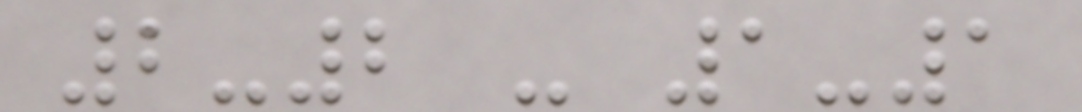2-2 - 1-1
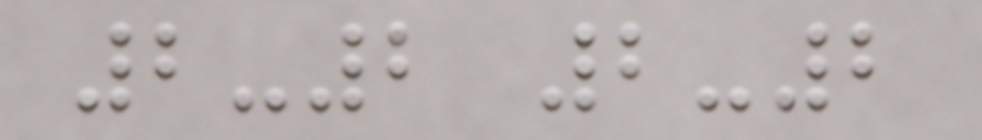2-2 2-2
